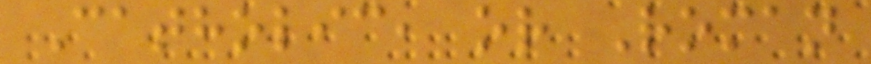Catholic, or Roman
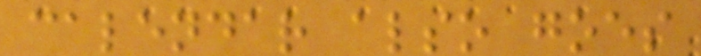calendar also goes
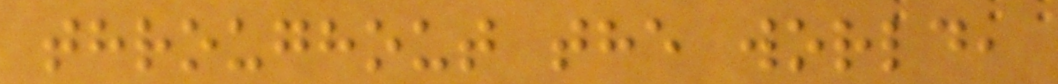throughout the world,
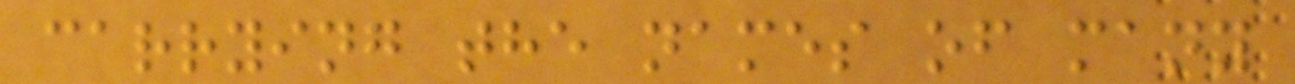carrying the names of many
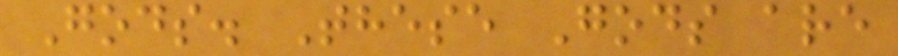Gods. These Gods are
